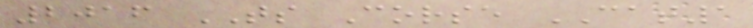2016 TS Corse CAT1
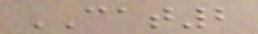CAT2
